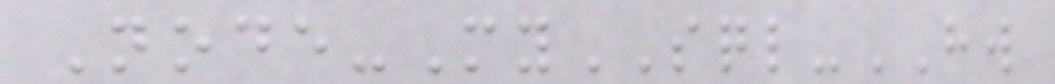Node-MySQL-HW
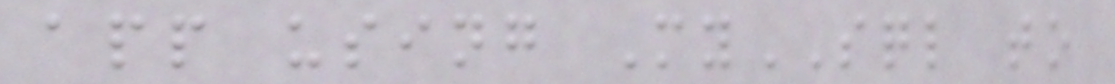app using MySQL to
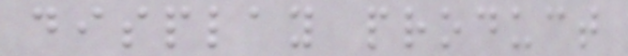display product
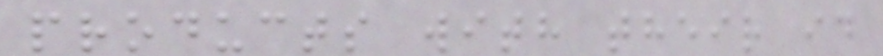products with their id
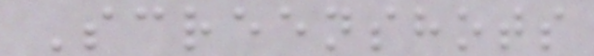Screenshots
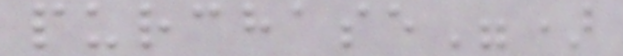purchase")
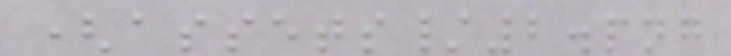(assets/2.png
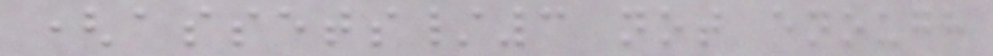(assets/3 not enough
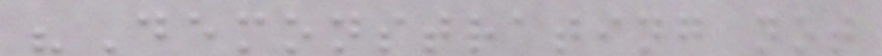"Demonstrating not
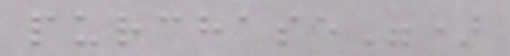purchase")
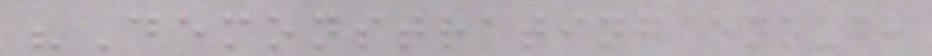"Demonstrating enough
